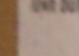A
